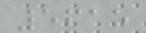5615
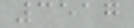3517
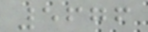5676
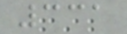331
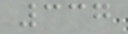337
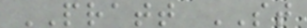PRATT ST
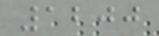1200
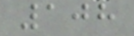108
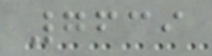7639
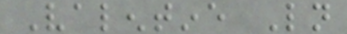Valentine Ln
